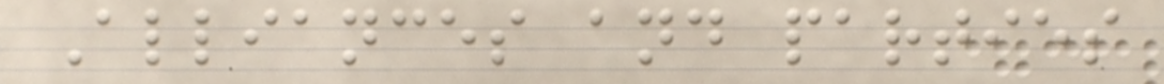Alliances and parties
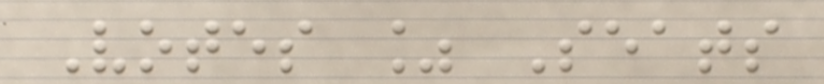Votes % Seats
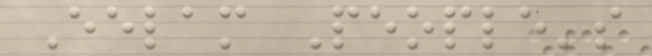Eelam People's
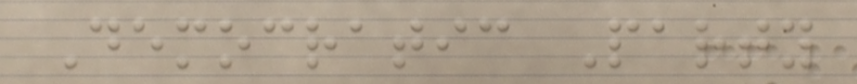Democratic Party
